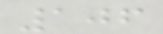106
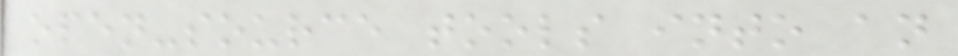open-source tools into an
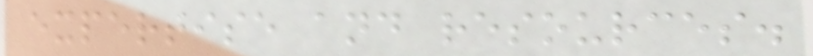expertise and resources.
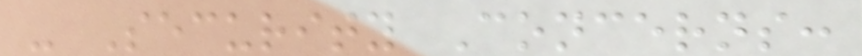- Security Concerns:
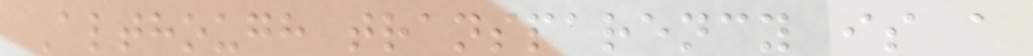Although transparency is a
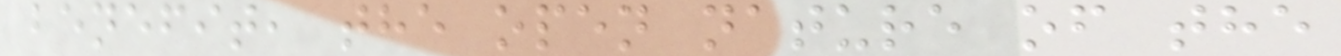benefit, the open nature of the
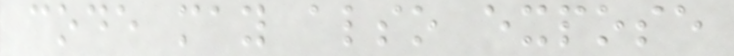code may also expose
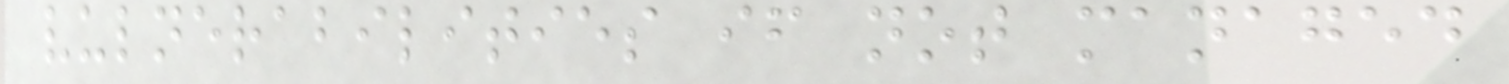vulnerabilities if not managed
